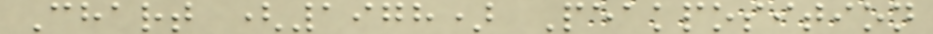Chart (1978) Peakposition
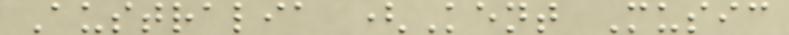Australia (Kent Music
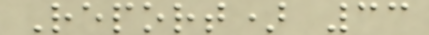Report) 33
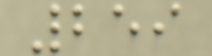259
